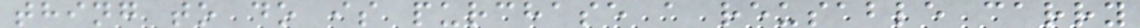thing to do is purchase a reusable carry
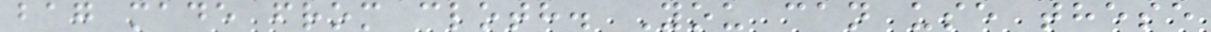bag made from cloth. You can use these
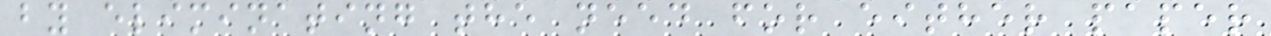by eliminating the need for either paper
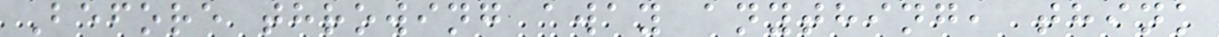Before throwing away anything, think
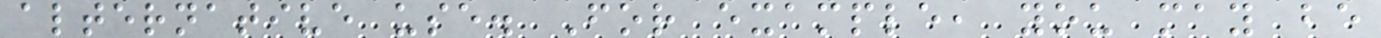alternative use. For example, you may be
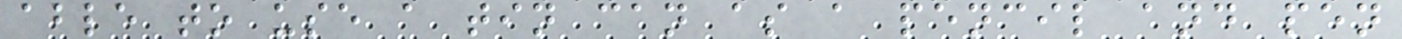able to use a tin can as a pencil and pen
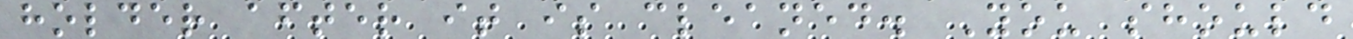holder after it is cleaned. You should
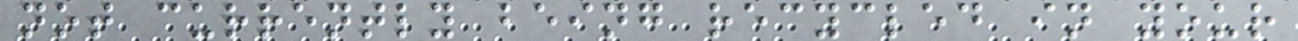not currently being recycled in your
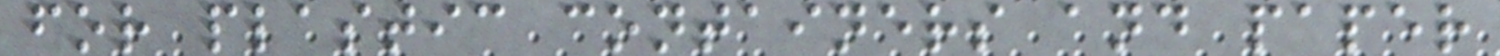for plastic containers and paper
